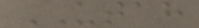UTAH
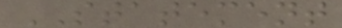STATEMENT
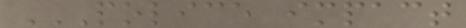POLICE IMPACT
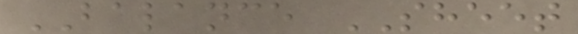BALANCE SHEET
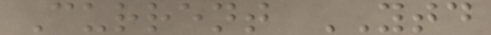Current YTD
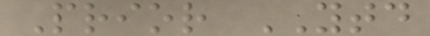Prior YTD
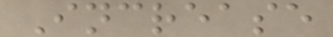Increase
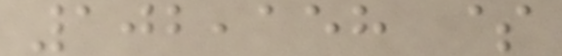102,158 $
